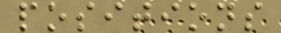positions
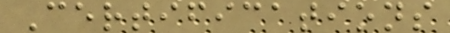Certifications
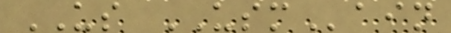US USMain
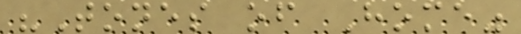"Tones of Home"
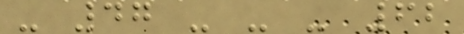- 47 - - - 62
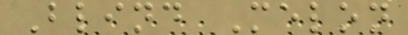Blind Melon
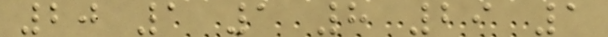20 1 1 8 29 1
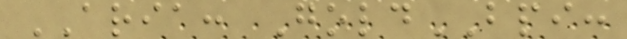ARIA: GoldBPI:
